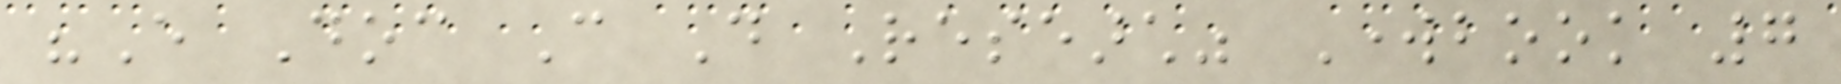"Every Doc Can Do Research" Workbook 7
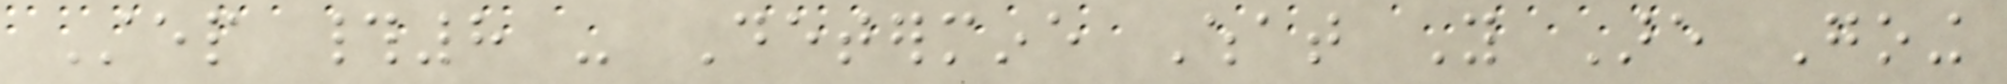Step #8 - Determine What You Are Going
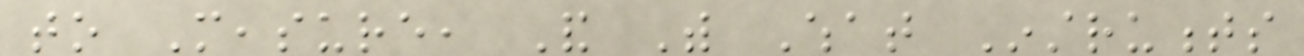to Measure, And With What Instruments
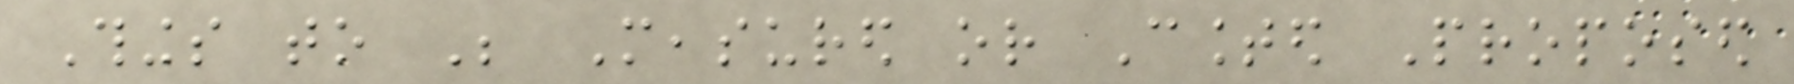Things to Be Measured or Counted Proposed
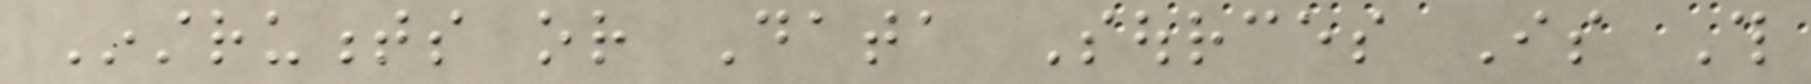Instruments or Data Sources Is This
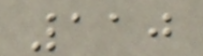110
